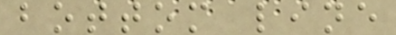bottom line
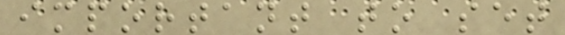important to set
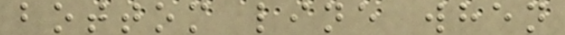bottom line when
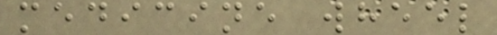medicine wheel
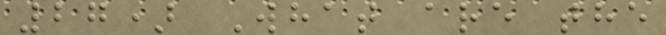27) What are the
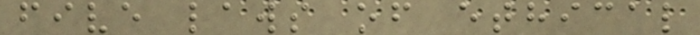five laws of ethical
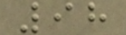98
